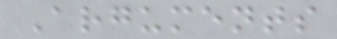Arguments
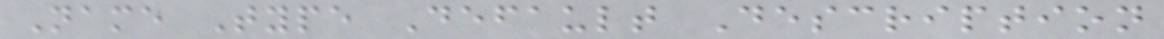Name Type Default Description
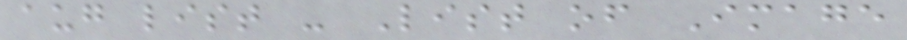aug list - List of Image
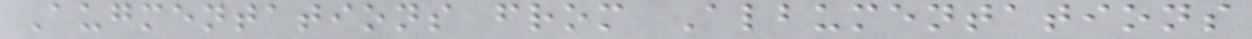Augmentations from Albumentations
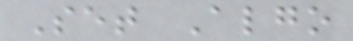Set Algo
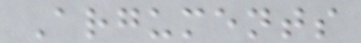Arguments
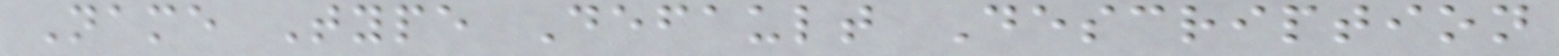Name Type Default Description
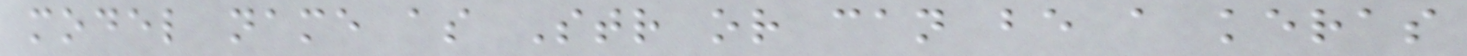model name as Str or can be a keras
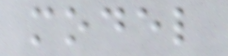model
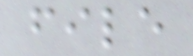file
